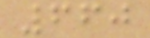660
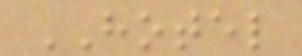HOTEL
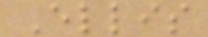Ellis
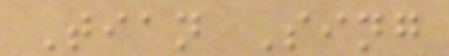Tian Sing
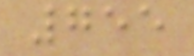755
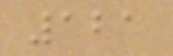121
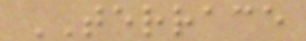TERRACE
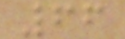66
